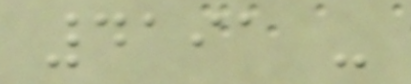4191 -
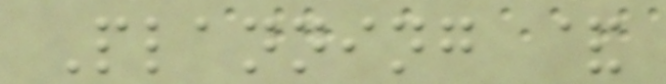Planning &
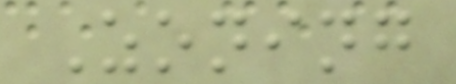Zoning
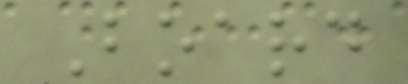Board
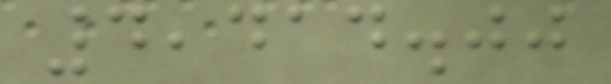4,414.00
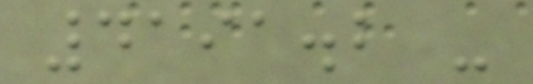4191.2 -
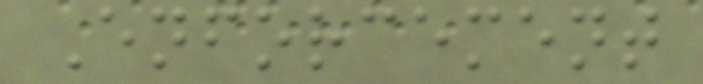Enforcement
